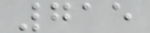715
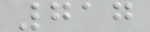717
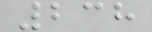238
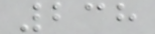238
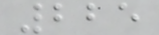225
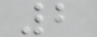2
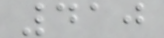410
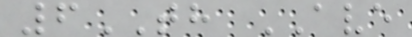6TH AVE
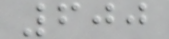600
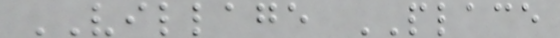VILLAGE PLACE
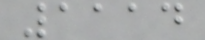1114
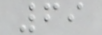69
